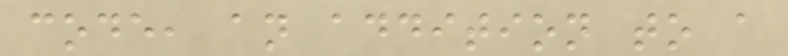code, an addition to a
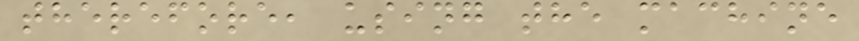therefore, using the machine
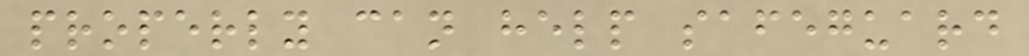properly can help safeguard
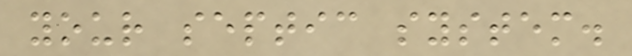your septic system.
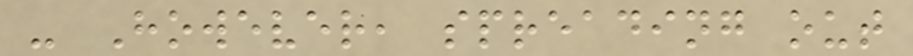- However, spreading out
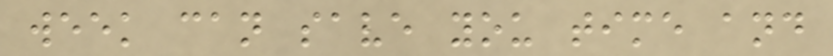week can save you time and
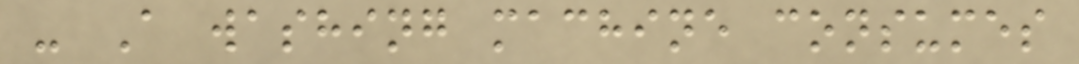- A washing machine consumes
